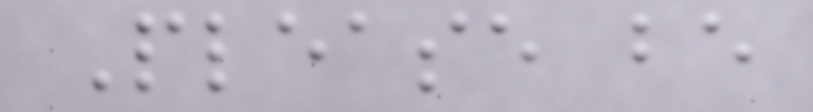Please be
